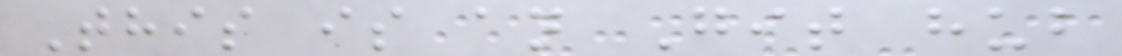This is an Git hub
